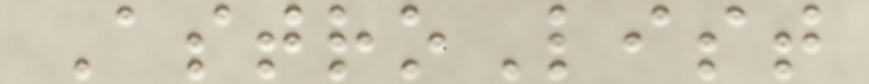AstroList
